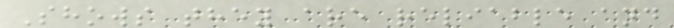Shows they are reliable and
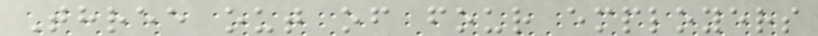Three out of four employers
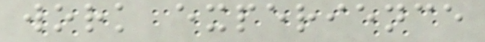work experience
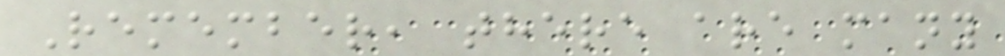Remember, there are many
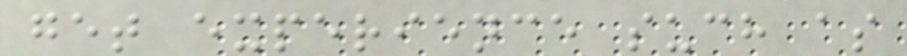get experience such as
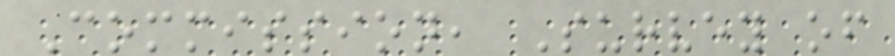Commission, Survey of
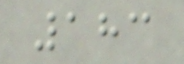183
